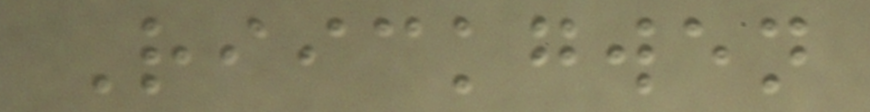Riickgwen
